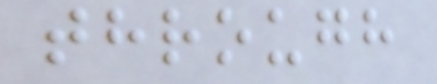through
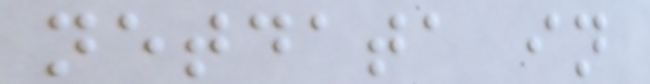netdata in
